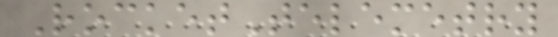RocketTelemetry
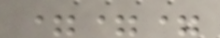===
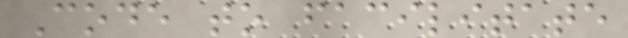Code to facilitate
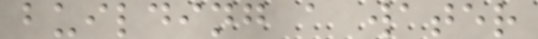building a water
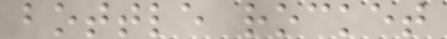bottle rocket
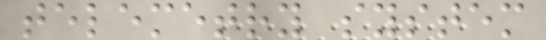telemetry system
